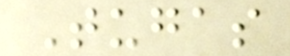Tugas
